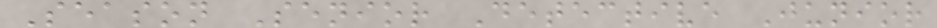Season Senior Detective Junior
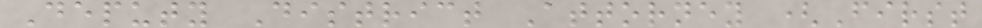Deputy District Attorney (First
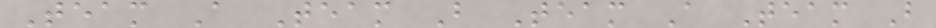Team A Team B Team A Team B
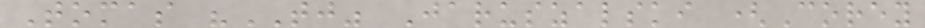Tomas "TJ" Jaruszalski (Corey
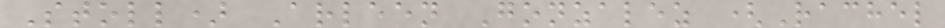Stoll) Arleen Gonzalez (Rachel
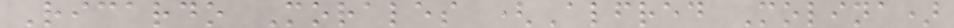Ricardo Morales (Alfred Molina)
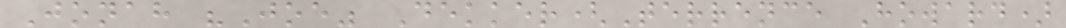Jonah "Joe" Dekker(Terrence Howard)
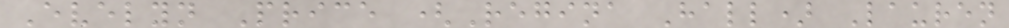Evelyn Price (Regina Hall) Lauren
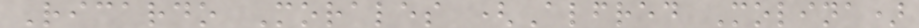Ricardo Morales (Alfred Molina)
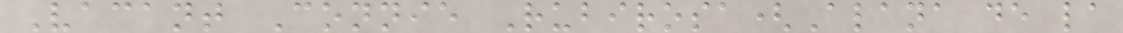Vacant Connie Rubirosa(Alana de la
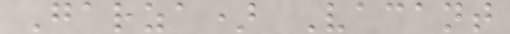Garza) Vacant
